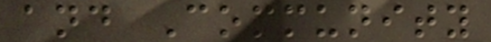and Community
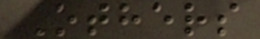Others
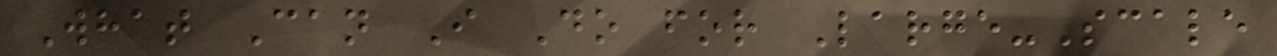What Can I Do for Large-Scale
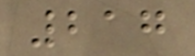217
